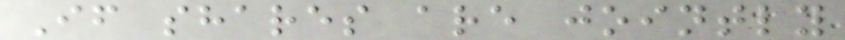If shares are jointly
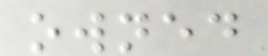owned
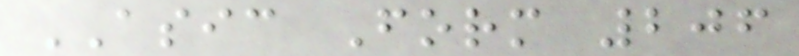ASIC Form 206
